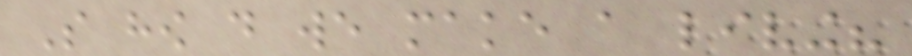So how do we make a living?
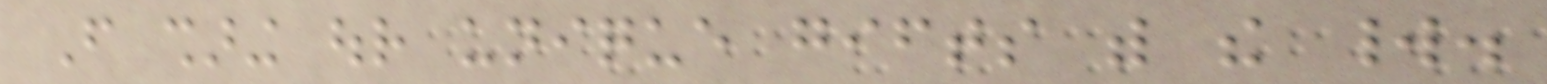From sharing our unique gifts with the world.
